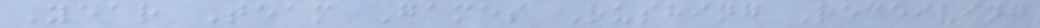Year Team Games Rushing Receiving
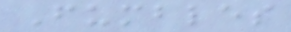Fumbles
